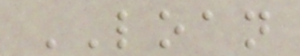LOAN
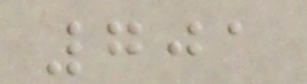701
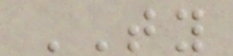TY
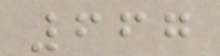667
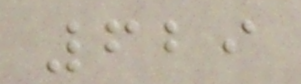629
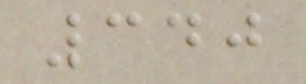340
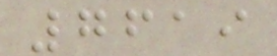7619
